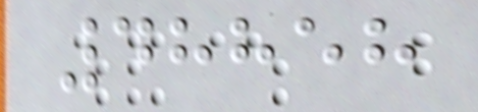48858
